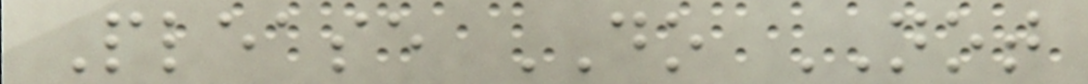Please DO NOT
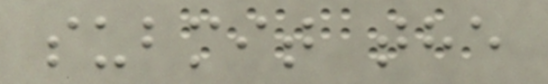submit the
